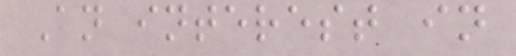An interest in
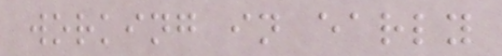working in early
